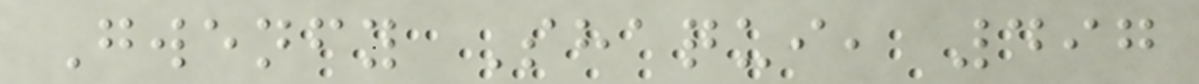Gwenfy Shaqui, 497
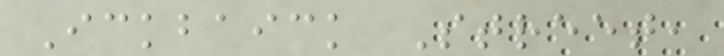Ickbaick Street,
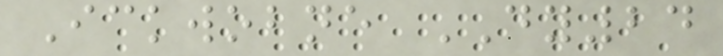Ickwobne DY24
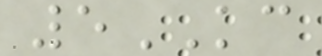5KC
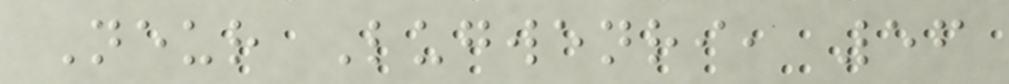Neur Lugwenri, 56
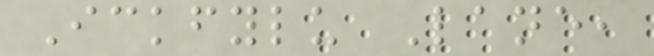Ickfylu Lane,
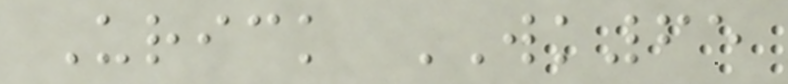Urick WK65
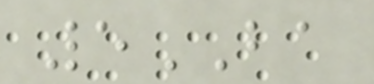5BA
